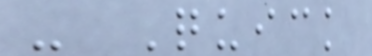- Quick
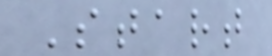Start
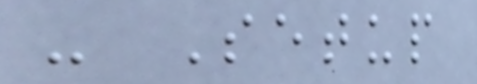- Setup
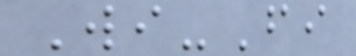Wi-Fi
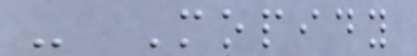- Mopidy
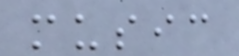music
